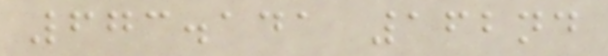673.141 162nd
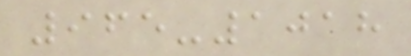965-1018
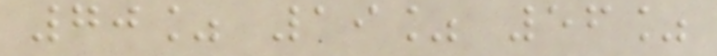70% 19% 56%
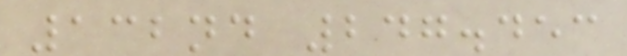132nd 247.453
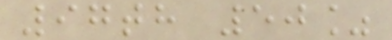97th 50%
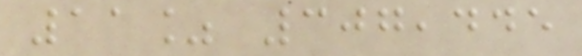11% 307,445
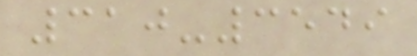310-3549
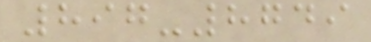897-8749
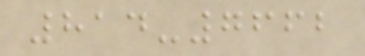814-7662
